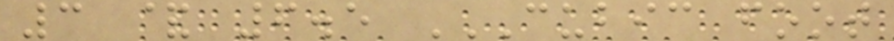3 & 6.5 CUBIC FOOT
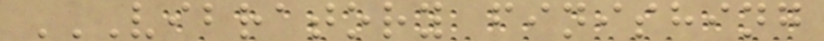VIBRATORY FINISHING
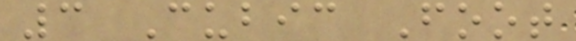3 Cubic Foot
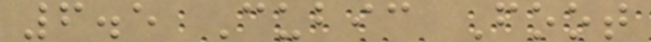6.5 Cubic Foot
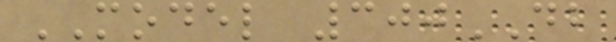MODEL 300DB
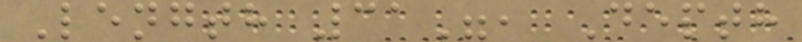Length 31", Depth
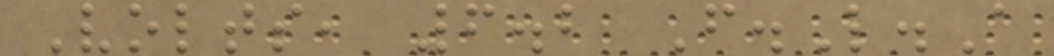Volts, 6.2 F.L.A
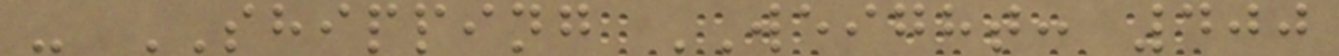- SHIPPING WEIGHT: 400
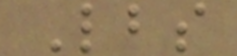Lbs
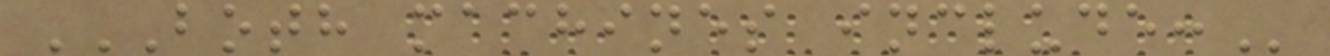BOTH MACHINES INCLUDE:
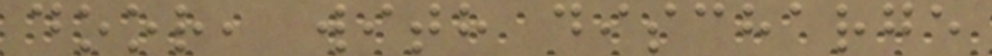door, with discharge
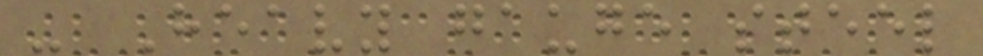- Heavy gauge steel
